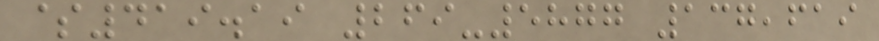$419.19 269-5877 137,619
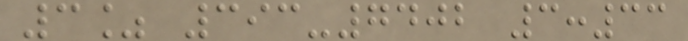3% 393-7402 3:33
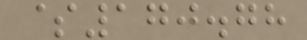$170.78
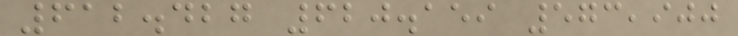612.427 620.159 573,900
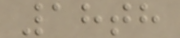18th
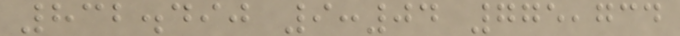832.490 9:04 775,734
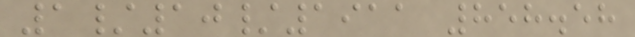1/10/1911 858.58
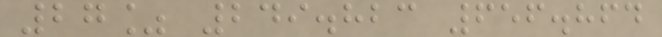27% 249.823 656.864
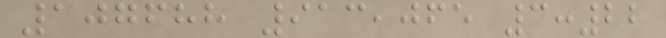107688 913,065 3:22
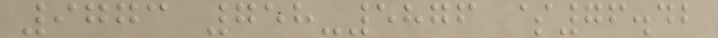9773 758-5876 $76.42
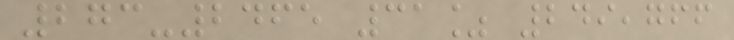273-2465 31% 249,766
